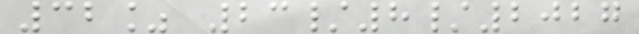32% 23/8/2027
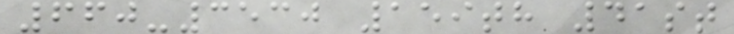660-3530 159th 41st
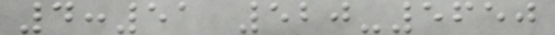4:51 520-5650
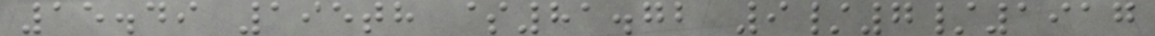15.49 195th $81.72 9/7/1917
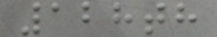128th
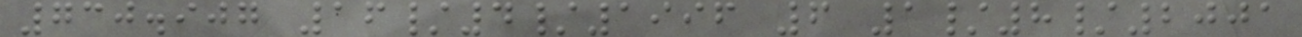730.907 16/4/1996 6 1/8/2001
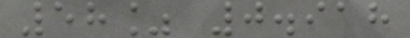58% 0.918
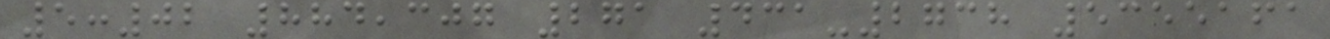5:02 884,307 271 431-2738 5355161
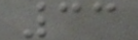33
